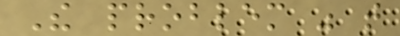The problem was that
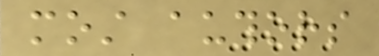most authors
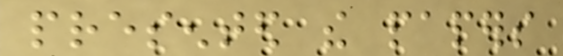presented the papers
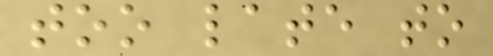too late to
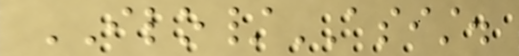ILO/ASIST.
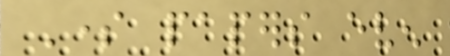Some papers even
